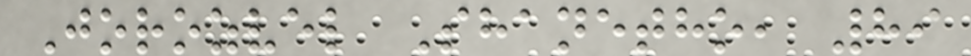Jorozvel Shanetho, 89
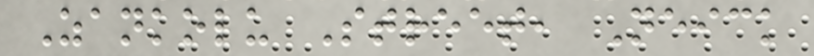Zankolu Street, Neick
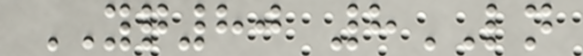YQ80 8LN
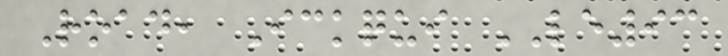Road, Ickqui LE93
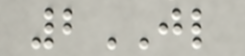2JL
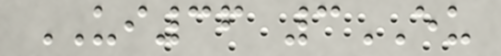UI36 3EU
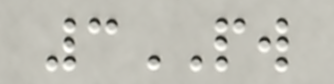3PW
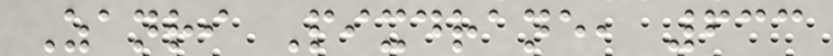Zanri Pixdrane, 633
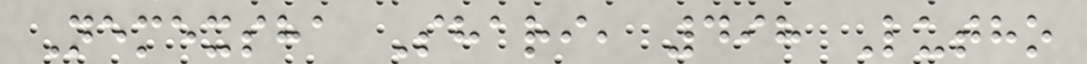Nemexsha Shari, 498 Lutho
